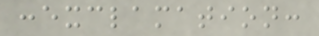:exclamation:
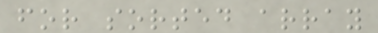for sorted array
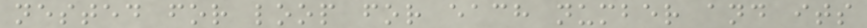nested for loop for each number and its
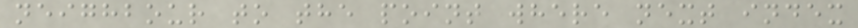neighbour to the point where next index
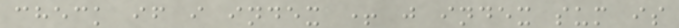check if i index + j index sum is
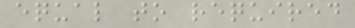equal to required
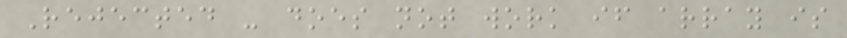Rejected - does not work if array is
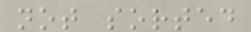not sorted
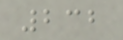232
